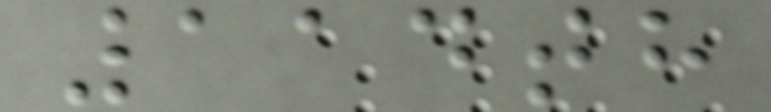114th
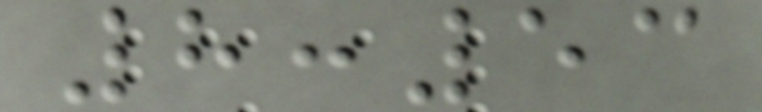8:53
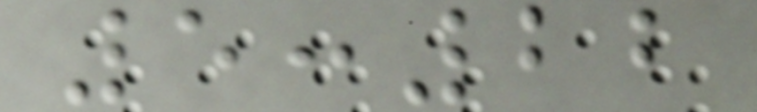5:22
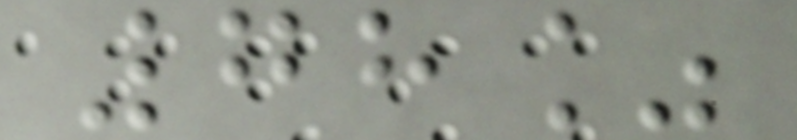78%
